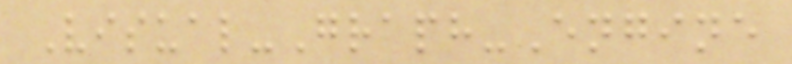Visual-Graph-Engine
